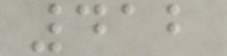412
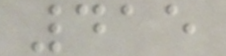415
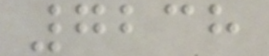7238
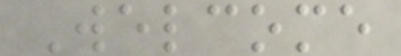Welcome
